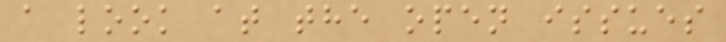a look at the open issues
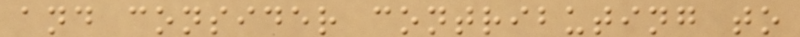and consider contributing to
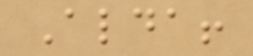Alda!
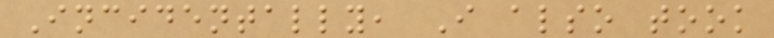Incidentally, I also took
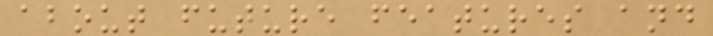about future features and
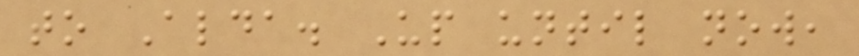to Alda. Up until now,
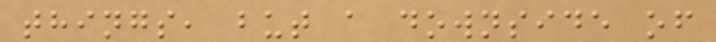things, but a downside of
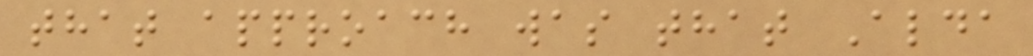that approach was that Alda
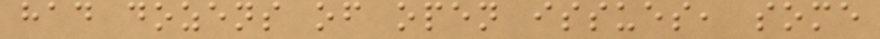had dozens of open issues, some
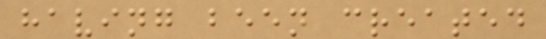having been created
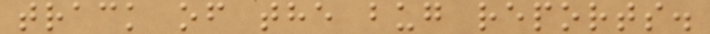track of the bug reports.
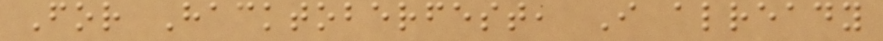For Hacktoberfest, I already
